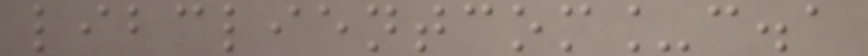libclientcom_c.a
